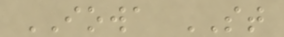IOWA ST
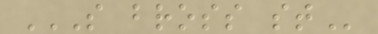S BROSS ST
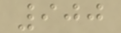900
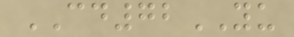CD72YU
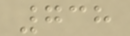738
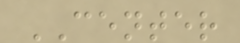CENTER
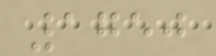1750
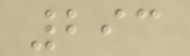293
